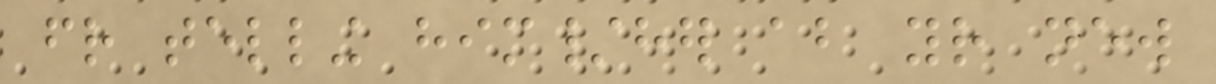friend telling him/her about your new
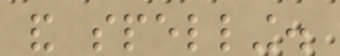and spelling.
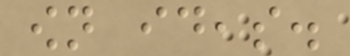own ideas.
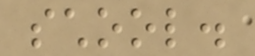school.
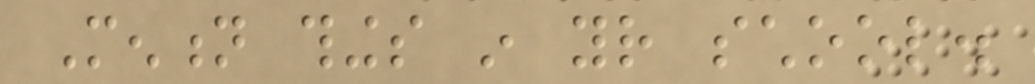Mention things in your school.
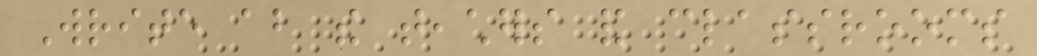Write about the teachers and classrooms
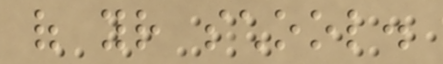of your school.
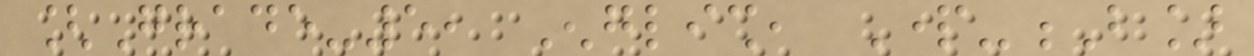[Grade-5, English, Part-B]
